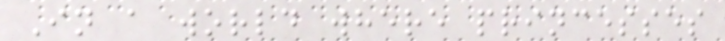In a world where princesses
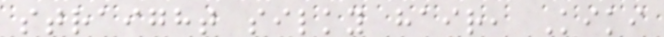straight silky hair, Kiki
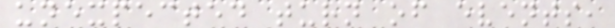unexpected turn of events,
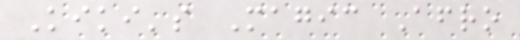Kiki's Magic Afro
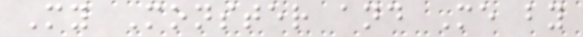My Monster and Me by
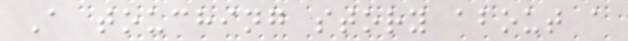A touching story about a
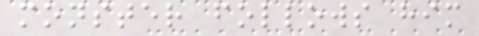monster follows him
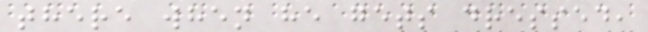there when he gets dressed,
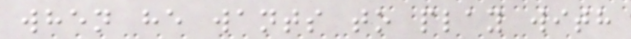when he wants to play with
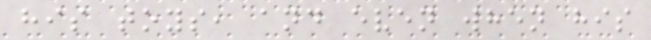his toys, and even when his
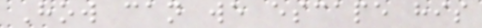How can we escape his
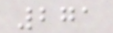271
